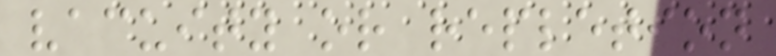vacuity or repletion
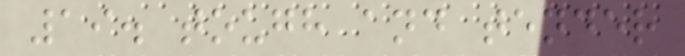19. tough and tender
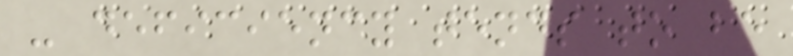- deficiency tends to be
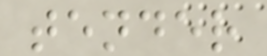tender
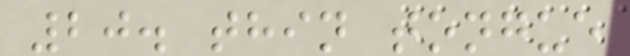20. thin tongue
